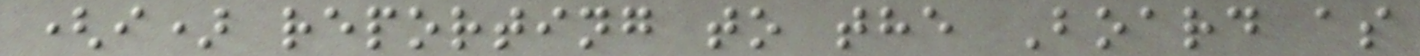(i) reporting to the Board as
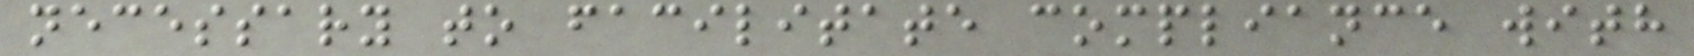necessary to facilitate compliance with
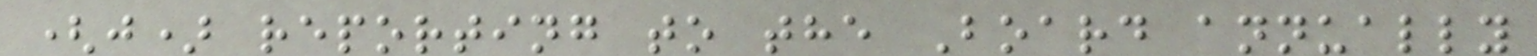(j) reporting to the Board annually
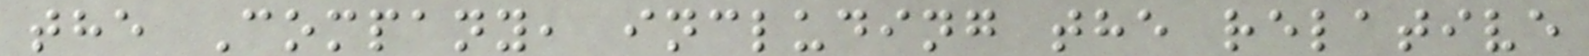the Company, including the relative
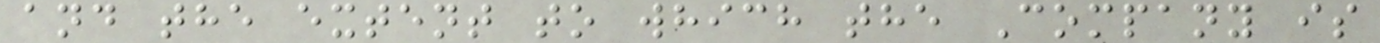and the extent to which the Company is
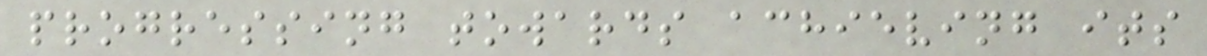progressing towards achieving its
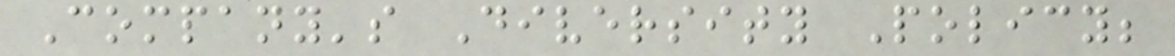Company's Diversity Policy;
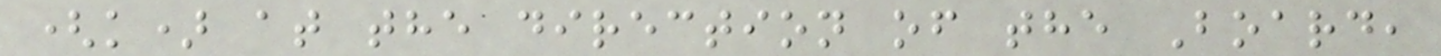(k) at the direction of the Board,
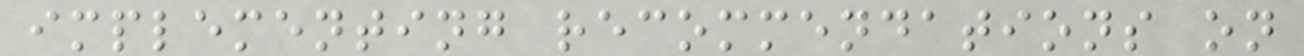implementing recommendations on
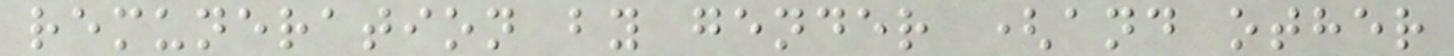remuneration by gender (and other
